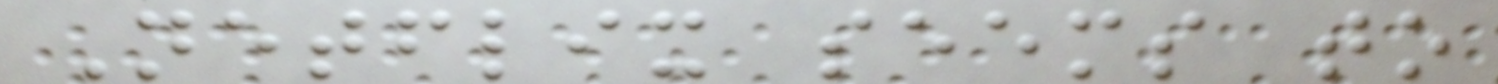Netflix seems to
